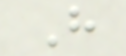H
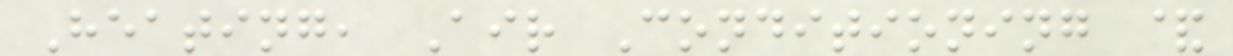Heating, Air Conditioning &
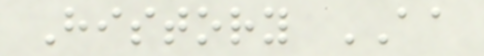History AA
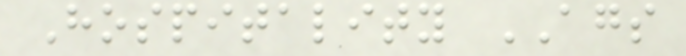Hospitality AGS
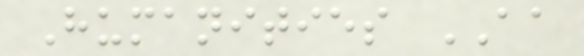Humanities AA
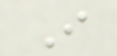I
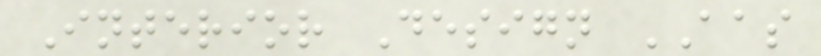Interior Design AAS
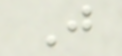J
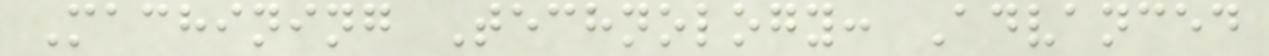Machining Technology: Advanced
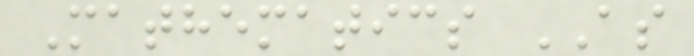Mathematics AS
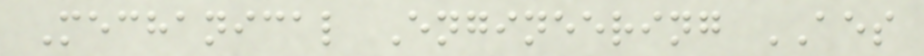Mechanical Engineering AES
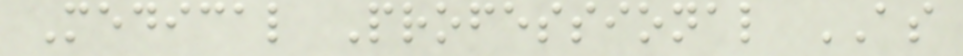Medical Professional AS
